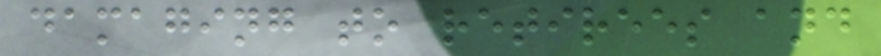damaging to retirees and
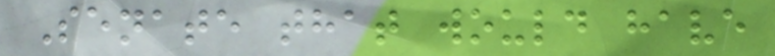Senate that would have
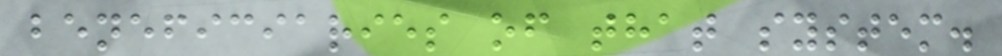beneficiaries of that system.
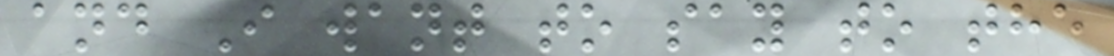and I want to say to the
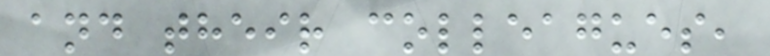and their colleagues,
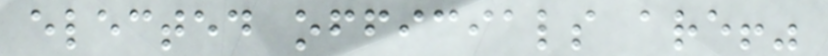elected officials are!"
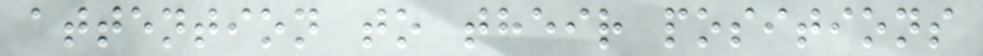attention to their positions
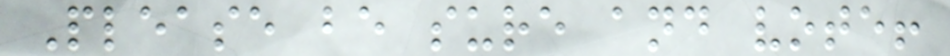Please be sure and vote!
